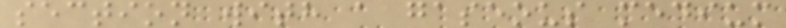section with a gaseous medium
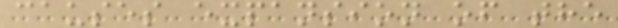causes expansion of the
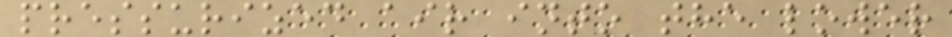pressurized air into the lower
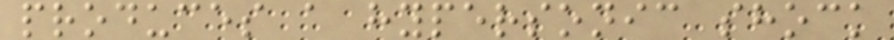produces a hypersonic shock
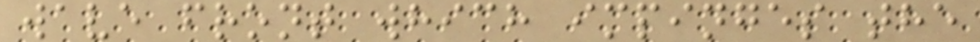wave front which impinges the
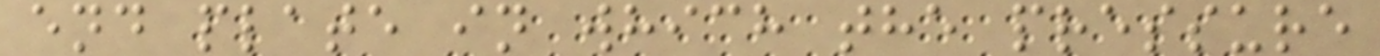end plate in which the pressure
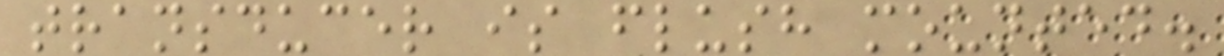transducer is flush mounted.
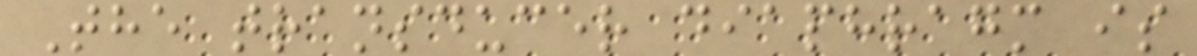The transducer diaphragm is
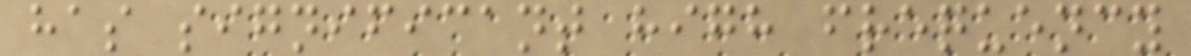has significant high frequency
